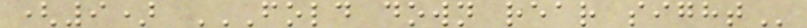(9) FOLD DOWN REAR SIGHT
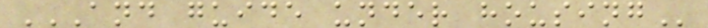AND GUIDE UNDER HOUSING
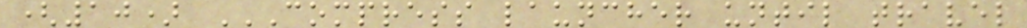(10) COMPRESS LAUNCHER UNTIL TRAVEL
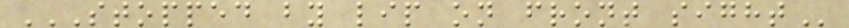STOPPED BY LIP ON FRONT SIGHT
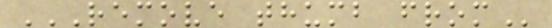REMOVE THUMB FROM
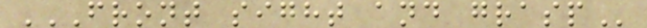FRONT SIGHT AND GRASP
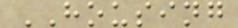HOUSING
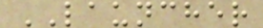LAUNCHER
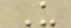U
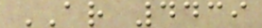AR 4439
